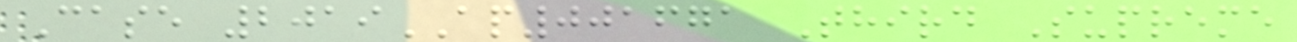Case 2019AP001671 Third Supreme
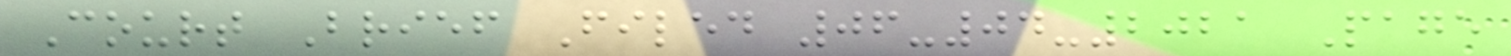Court Brief Filed 06-04-2021 Page
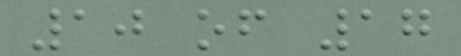10 of 17
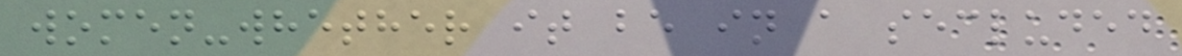women-whether it be in a secluded
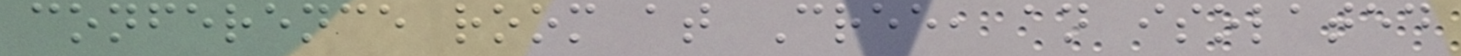conference room at Cree, an isolated
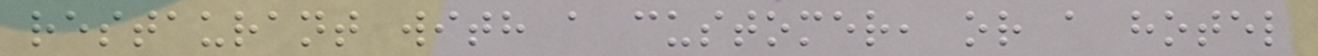restaurant with a customer, or a hotel
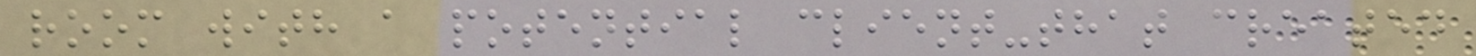room with a potential client-that created
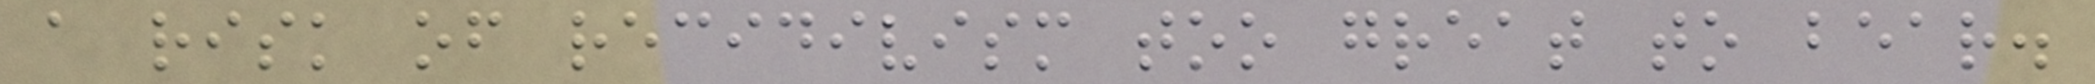a risk of recidivism too great to bear.
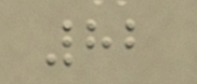82
